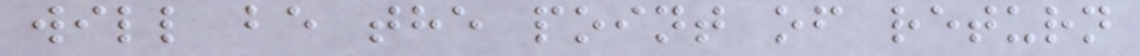will be the point of return
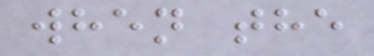when the
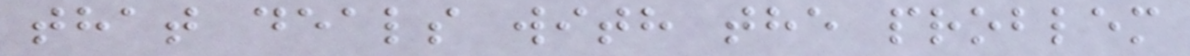that deals with the problem
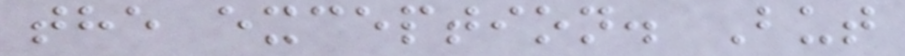the exception. But
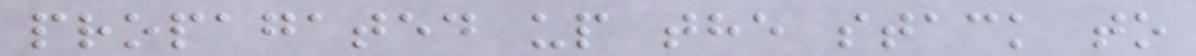propagated up the stack to
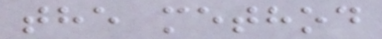the method
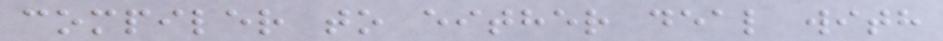compiler to either deal with
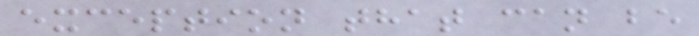exception that can be
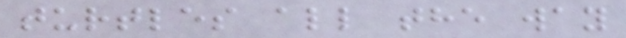turtles all the way
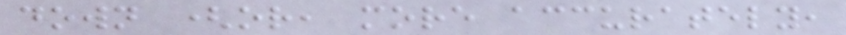down (or, more accurately,
